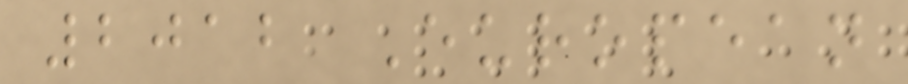2012 European
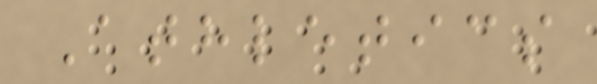Athletics
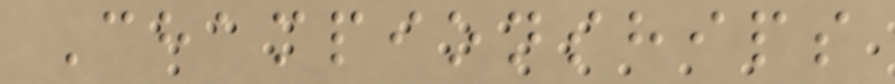Championships
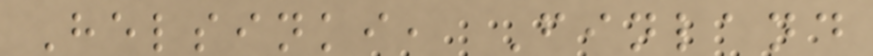Helsinki, Finland
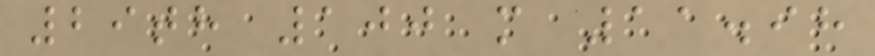29th 100 m 11.98
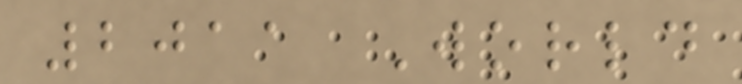2011 World
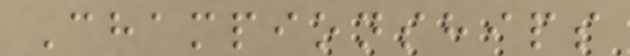Championships
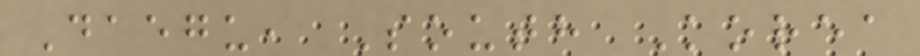Daegu, South Korea
